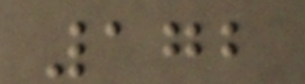172
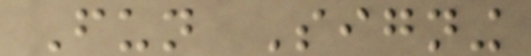Fun Signing
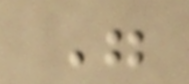"
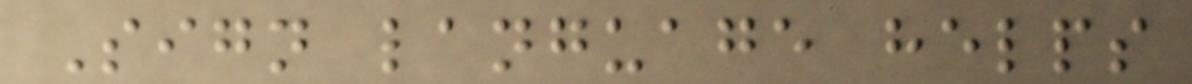Sign language helps
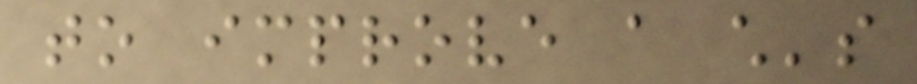to improve a child's
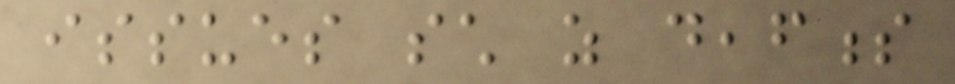issues such as deafness
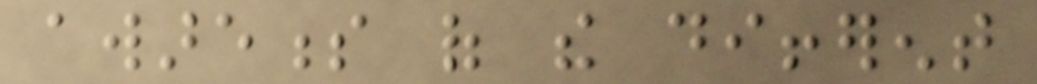awareness of the different
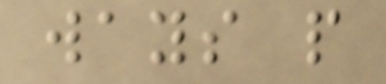ways people
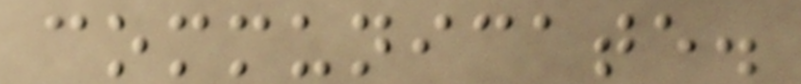communicate.
